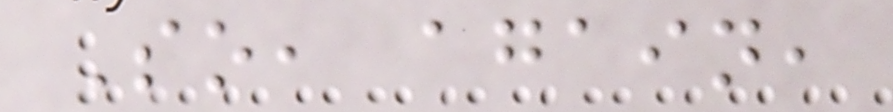So, again,
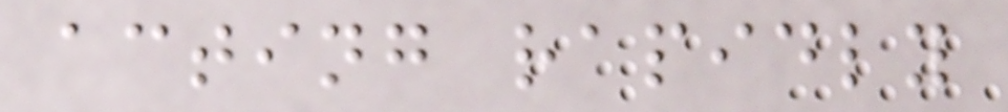acting rapidly
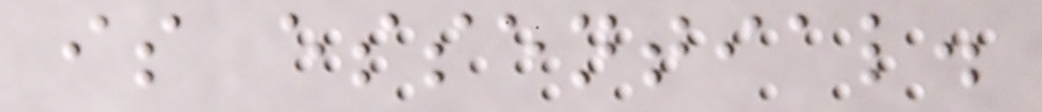is essential.
